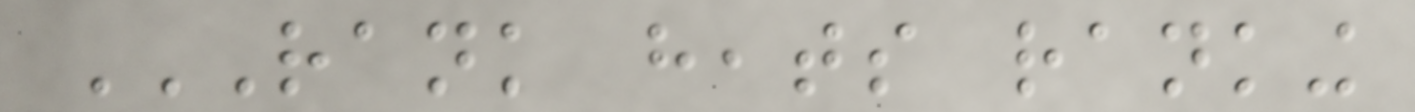RANK HEATS RANKING
